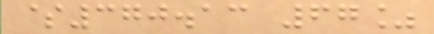$370.13 67%
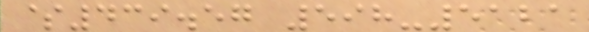$439.57 598-5121
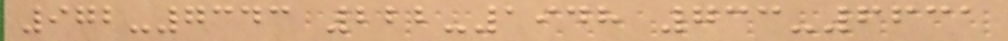972-7343 222-1948 733-6631
